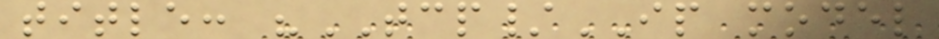title: "TCP/IP model
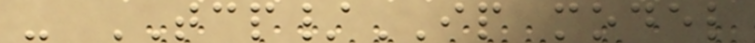- TCP/IP model
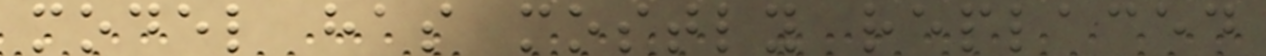model has mostly replaced
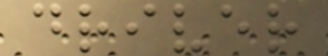driver
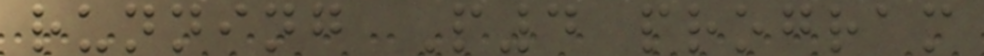running P4 program
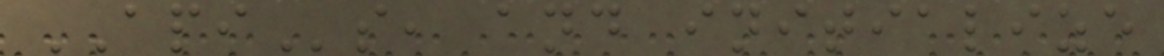APIs, and initialize
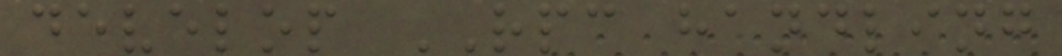develop RPC handling
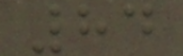84
